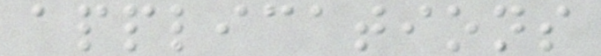applications
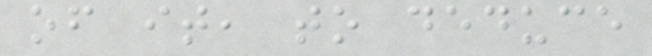of it, to deduce
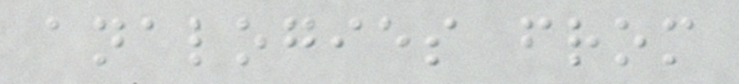analogies from
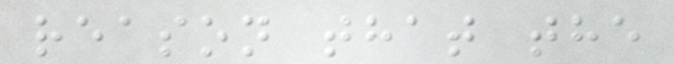reason that the
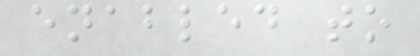enabled to
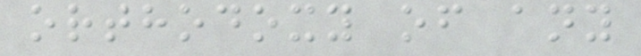orthodoxy of any
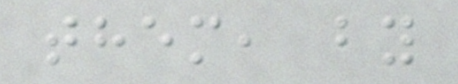them, by
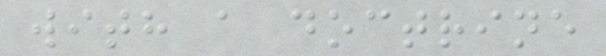with a doctrine
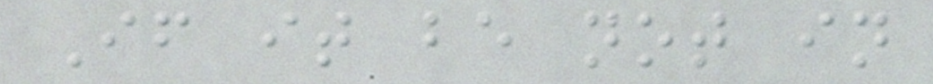If it be not in
